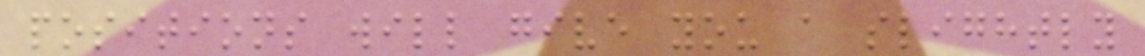positions will give you a slightly
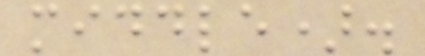middle).
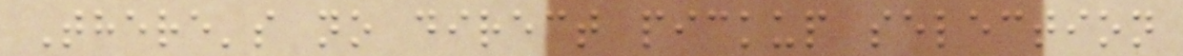There's no direct pickup selection
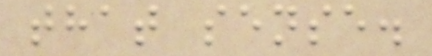that sense.
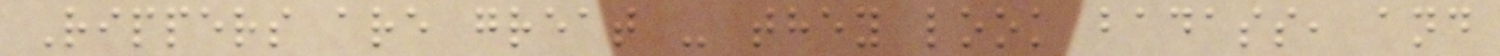Rippers are great - they look badass, and
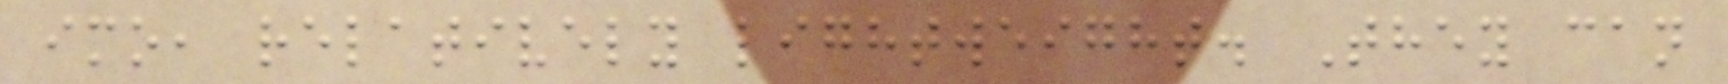imo, relatively lightweight. They can
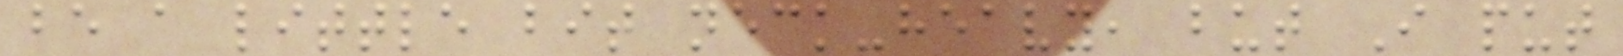be a little bit neck-heavy, but I put
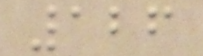126
